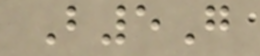B5G
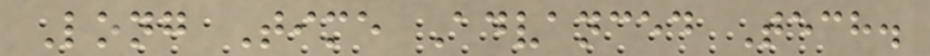Long Time Advanced Tech.
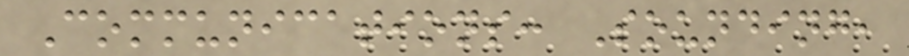Communications: Sounding,
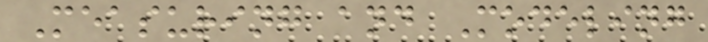Measuring and Modeling
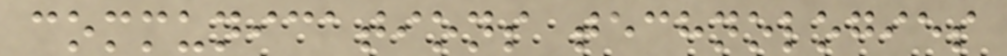communications technologies
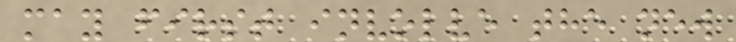may first involve the new
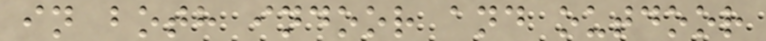in both indoor and outdoor
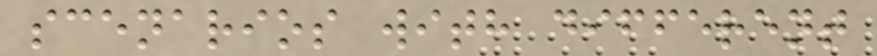scenarios with different
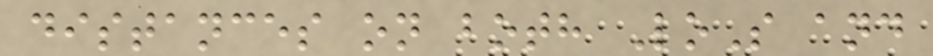distances on both LoS and
